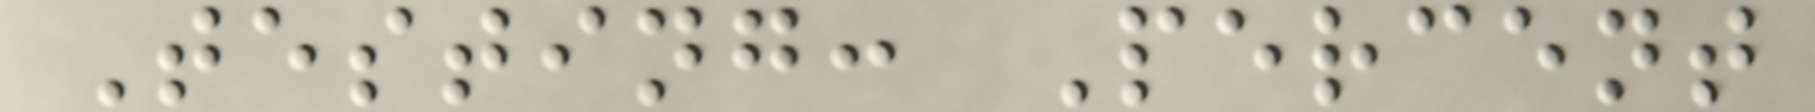Testing: Percent
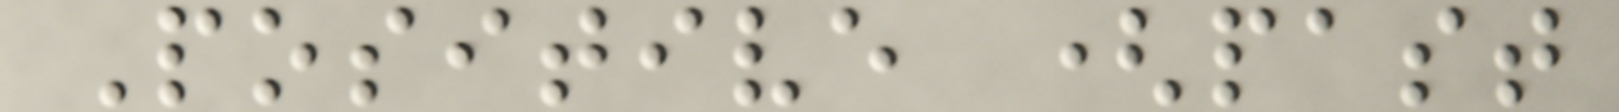Positive (past
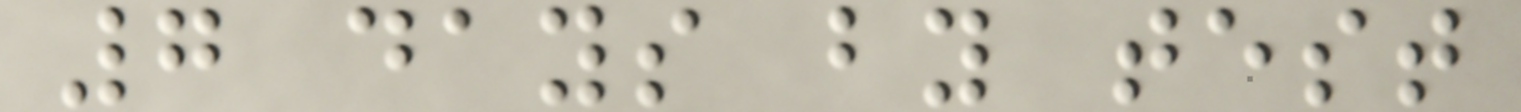7 days by test
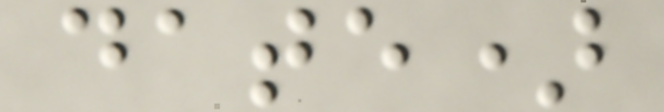date)
